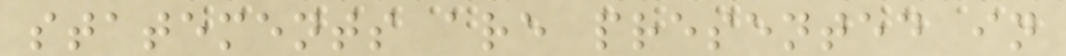statements are presented in
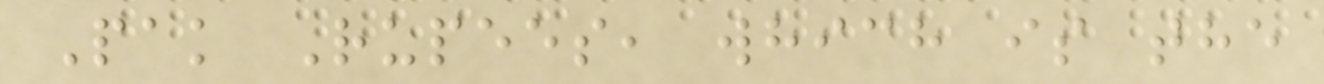Pak Rupees, which is the
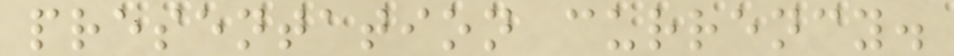presentation currency.
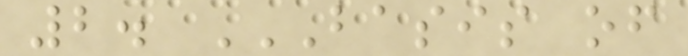2. BASIS OF
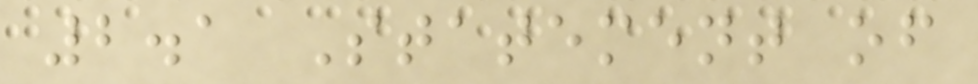2.1 Statement of
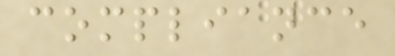compliance
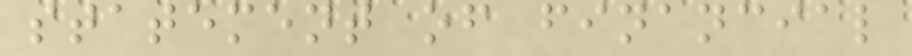statement of financial
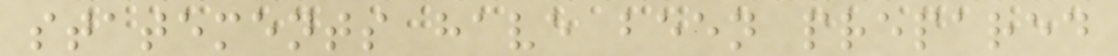statements have been prepared
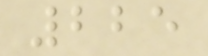225
